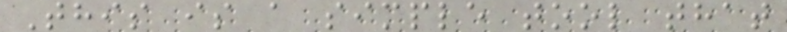This is a simple tool that
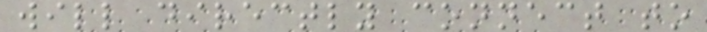will directly connect to
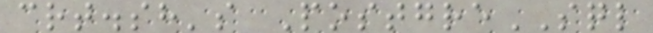crt.sh's PostgreSQL
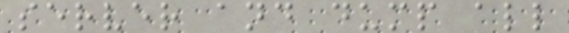server and dump all
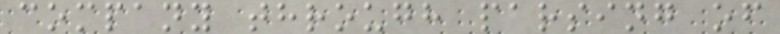company through parsing of
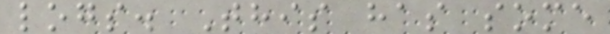logs. This has some
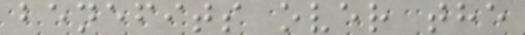benefits over the
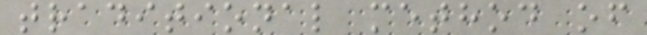traditional method of
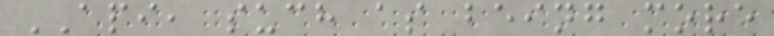API, such as being more
